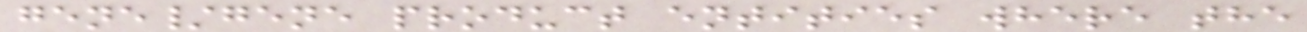gene/gene product entities where the
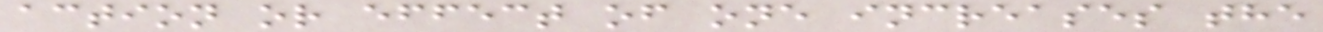action or effect of one increases the
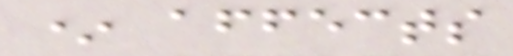* affects
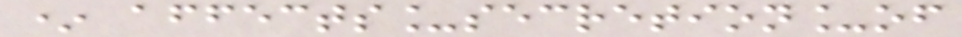* affects_secretion_of
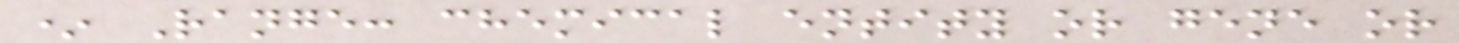* Range: chemical entity or gene or
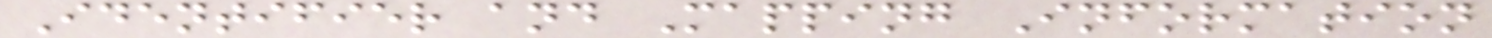Identifier and Mapping Information
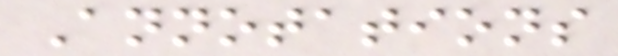Annotations
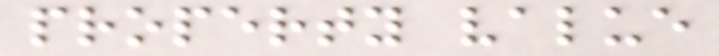property value
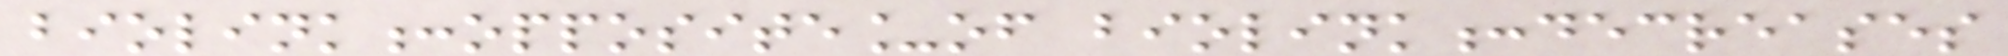biolink:opposite_of biolink:decreases
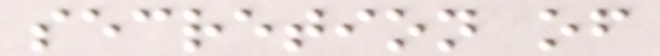secretion of
